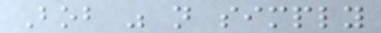Bob was not simply
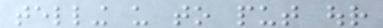telling us to put our
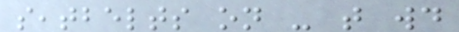seatbelts on - that would
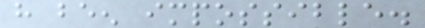have been impossible.
